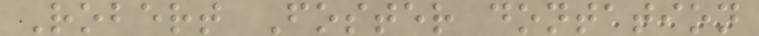Robert Foster dontation
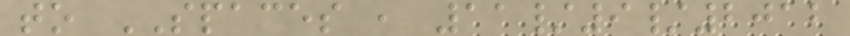to SPACES , 11/9/2012
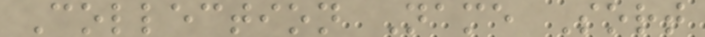Collection Name Sort
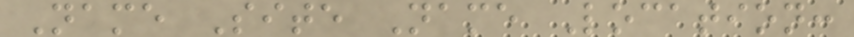Name Site Name Location:
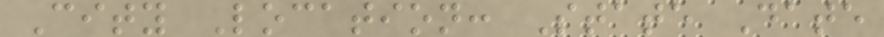City Location: State Date
